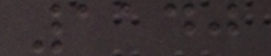1140
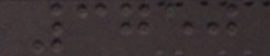3750
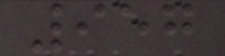957
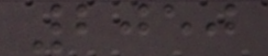2050
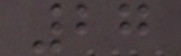27
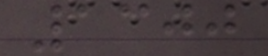1300
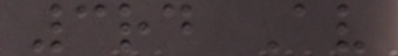3rd Av
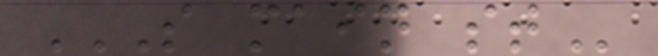S MAIN ST
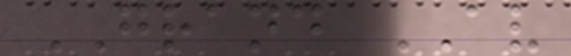GRAND AV
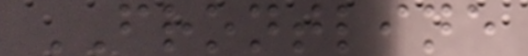FRONTLINE
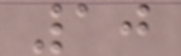10
